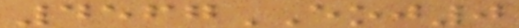4567EOJ0
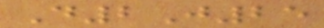D2J25
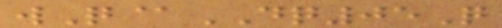wQ@DQ05Q
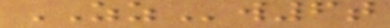ZZw6t
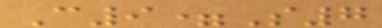C9=S7
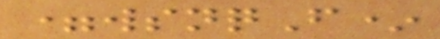=wsnqF*
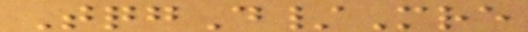TqgD/Mre
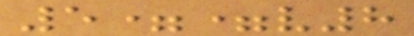5==v8
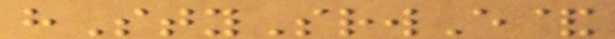hStySrwE&
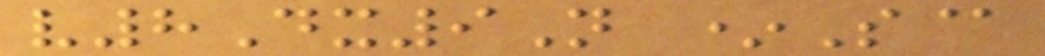v8Dx9N *S@
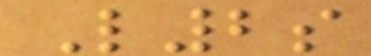L2s
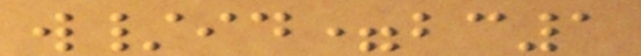w/id=bc1
